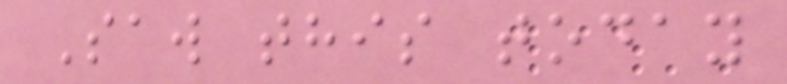Saw this today
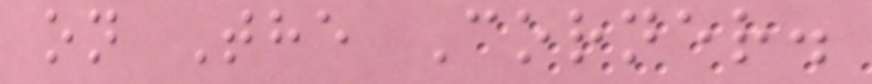on The Corner.
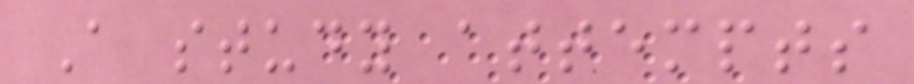A study attempts
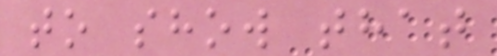to show that
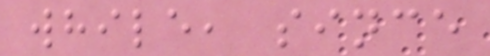while, since
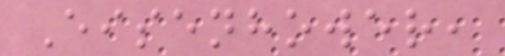Eisenhower,
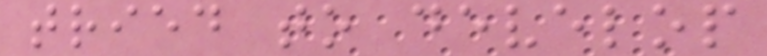tried to develop
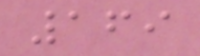169
